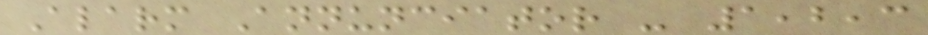Alarm Annunciator - 1,2,3
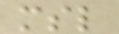msl
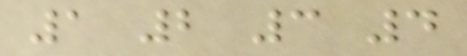1 2 3 4
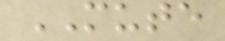MUTE
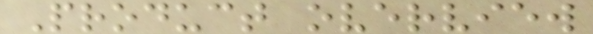Product overview
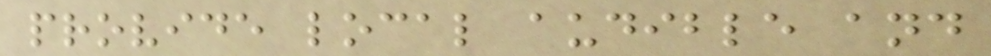provide local audible and
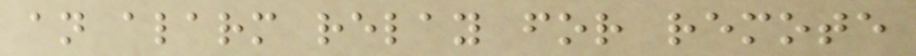an alarm relay for remote
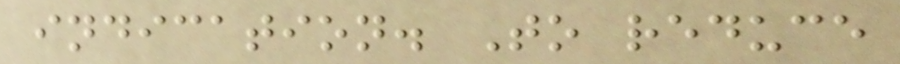indication. To reduce
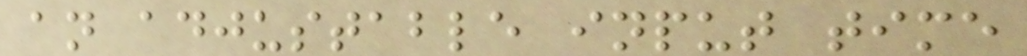an adjustable input time
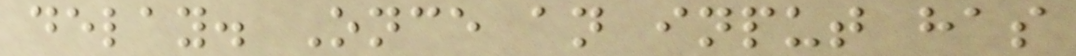delay. Once an input has
